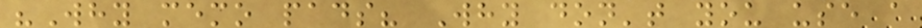"Why memo pads? Why don't you use a
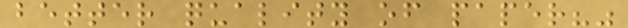better quality of paper?"
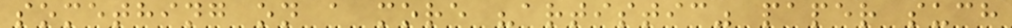something on a more "artistic" paper such
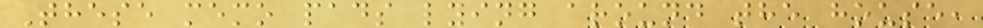These memo pads lying around the house,
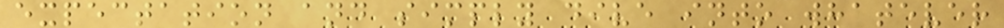expectation and simply dive into whatever
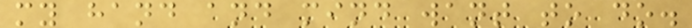my hand and mind want to do.
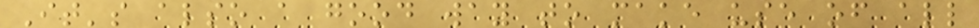It's also a good way to make use of all
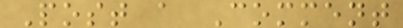Post a Comment
